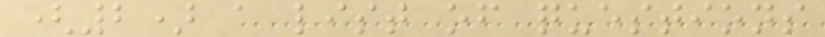(2) a list of questions
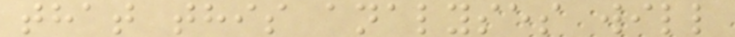that this analyses will
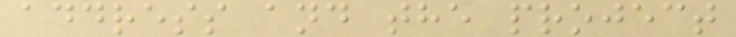address and the project
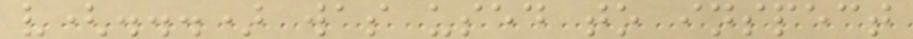v(...) was used to inspect
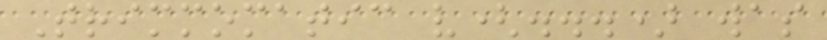Trimmomatic v(...) was
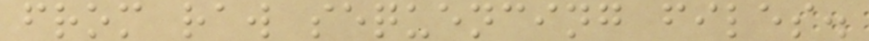from raw sequencing files.
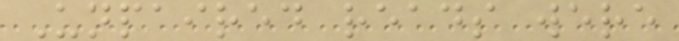Unpaired reads were
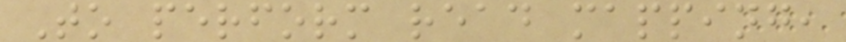To perform read mapping,
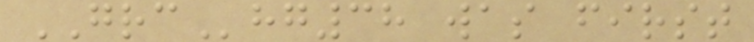GRChg38 was first
